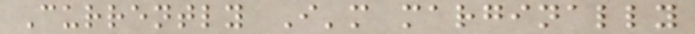Currently I'm marginally
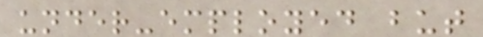under-employed but
